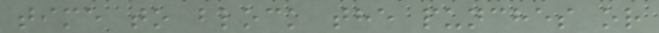time to block the punches or
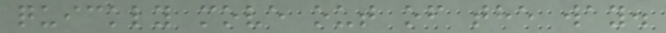quickly move out of the way.
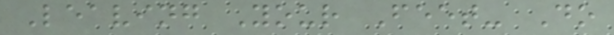Leaving Your Feet- Do
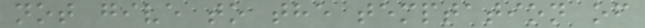not give to the temptation of
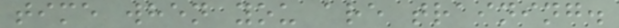time when you are training.
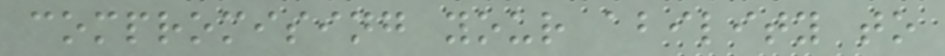compromising your ability to
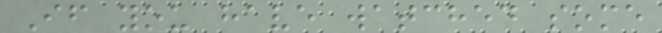If you have watched some
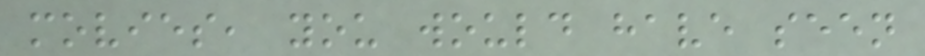movies, you would have seen
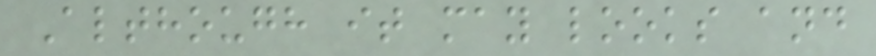Although it may looks and
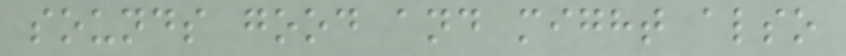sounds good and might also
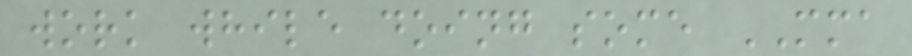work while doing some MMA
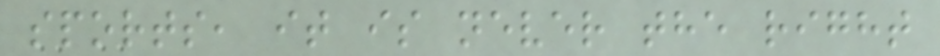sports, it is never the right
